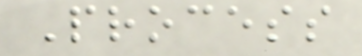Process
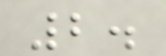2.
